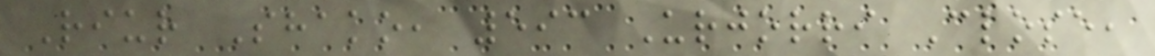Riur Shako, 593 Urjorri Close,
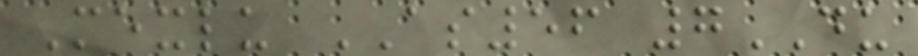Mexlu AS56 7DU
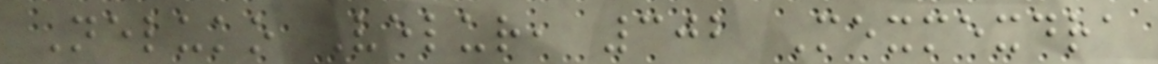Neluko Velur, 302 Mexmexdra
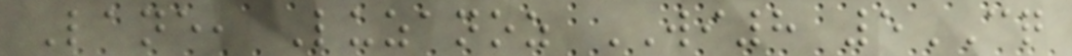Lane, Luzanoz WI8 5CQ
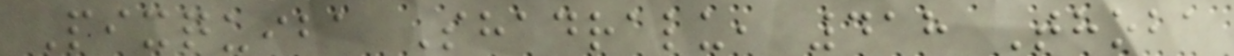Pixquiba Shadralu, 418 Thoba
